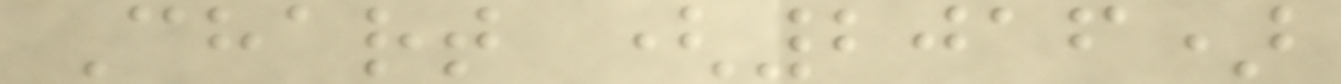Chart (2016)
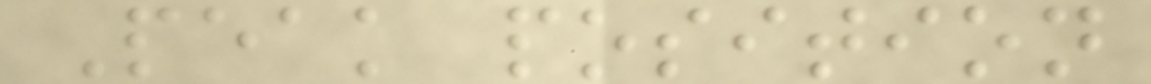Peak position
